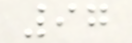97
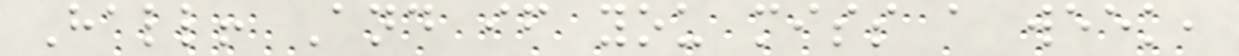Hall! And if you miss a week,
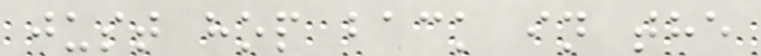just hop back in the
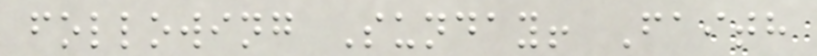following Sunday! Faith
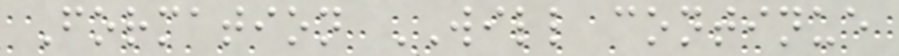Formation WILL continue
